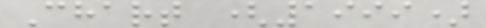Chart (1999)
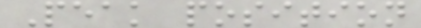Peak position
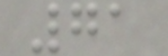71
